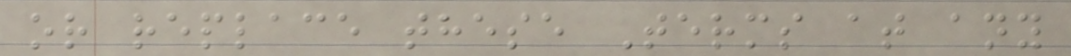or replace these Terms at any
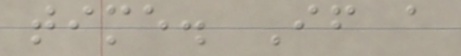time. If a
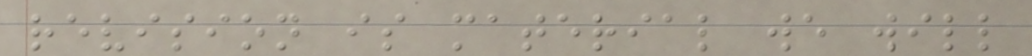revision is material we will
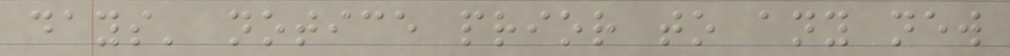days' notice prior to any new
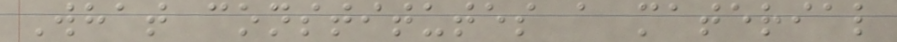What constitutes a material
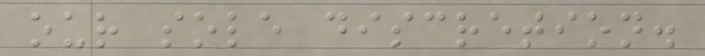our sole discretion.
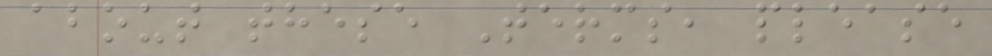about these Terms, please
